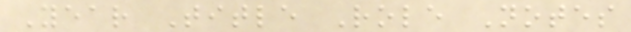Year Title Role Notes
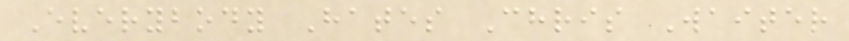Everybody Hates Chris Waiter
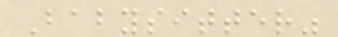Babysitter"
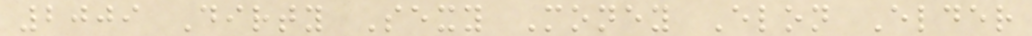2009 Dirty Sexy Money Elon Elder
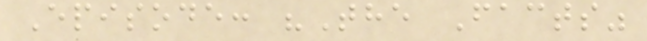Episode: "The Facts"
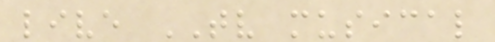live TV musical
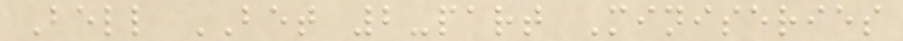Bell BET 2-part Miniseries
